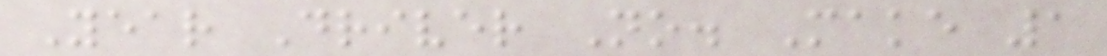Year Driver No. Make 1
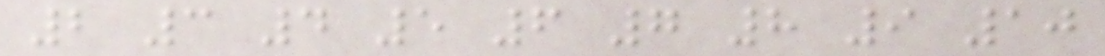2 3 4 5 6 7 8 9 10
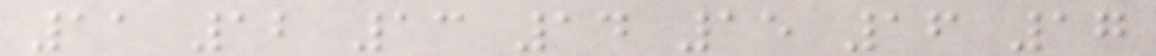11 12 13 14 15 16 17
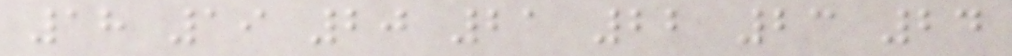18 19 20 21 22 23 24
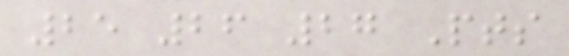25 26 27 Pts
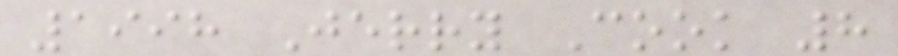1998 Jerry Cook 8
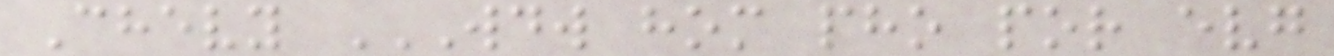Chevy WDW HOM PHO POR EVG
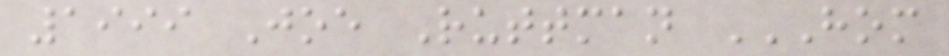1999 Joe Ruttman HOM
